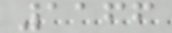1166
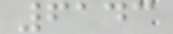6143
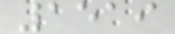1519
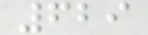629
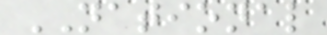NATIONAL
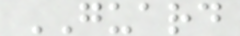GUARD
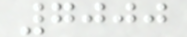7000
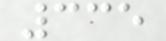335
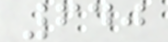640
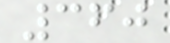360
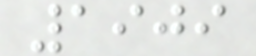1909
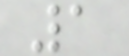1
